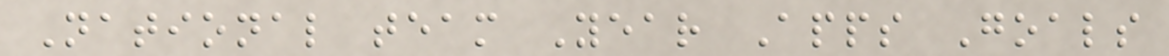National team Year Apps Goals
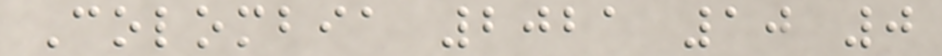Colombia 2021 10 0
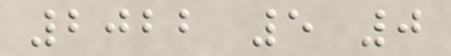2022 5 0
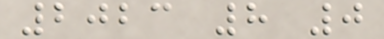2023 8 0
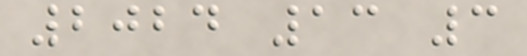2024 13 3
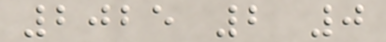2025 2 0
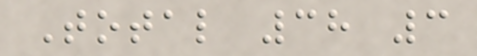Total 38 3
